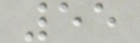55
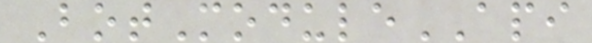BotModuleAPI
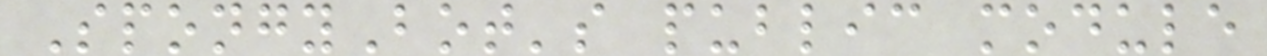SpongyBot's public module
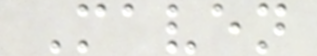Maven
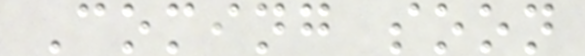Coming soon
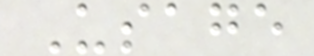Usage
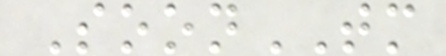SoonTM
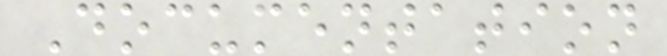Documentation
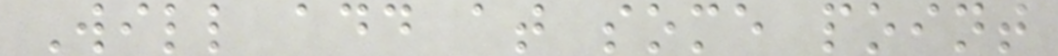Will add at some point
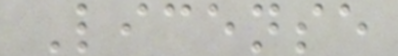License
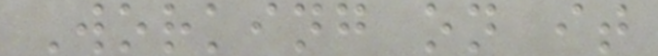Working on it
